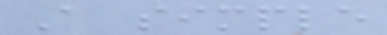A simple
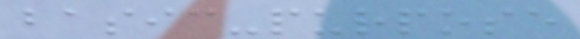basic-purpose
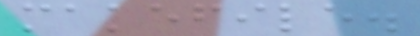makefile.
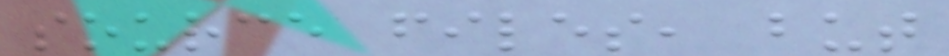source files, but
